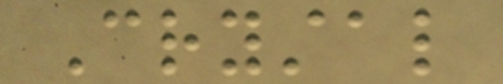Crystal
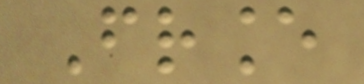France
